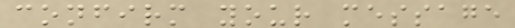confirm your message
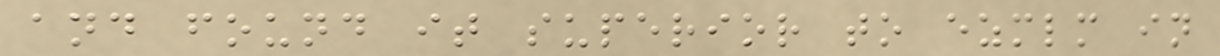and found it superior to ezmlm in
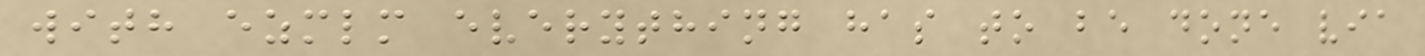with ezmlm everything has to be done via
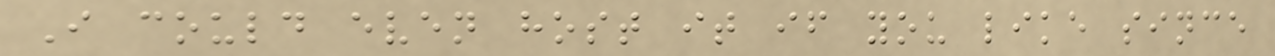I could even host it if you like since
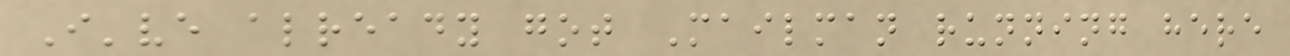I've already got Mailman running here
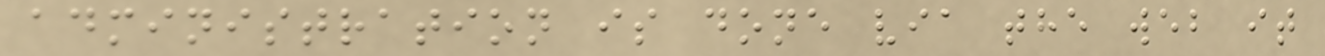administration is done via the web it
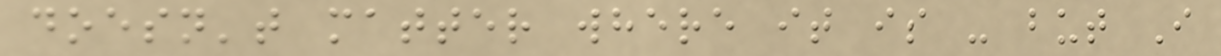doesn't matter where it is - but I
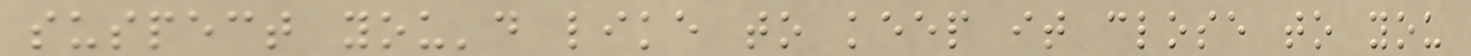suspect you'd like to keep it close to you
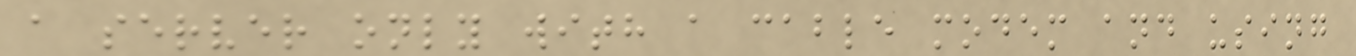a server only with a cable modem and using
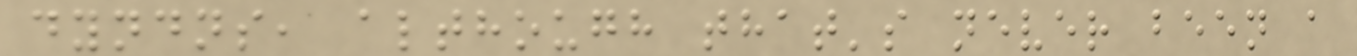dyndns, although that's never been a
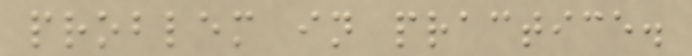problem in practice.
